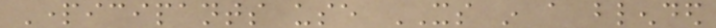Participants use ITS in a blended
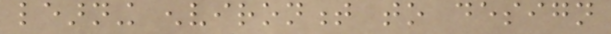learning environment to design
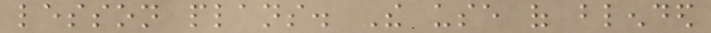lesson plans. The use of blended
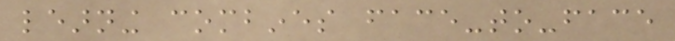learning combines face-to-face
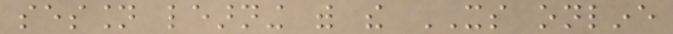session learning with the ITS online
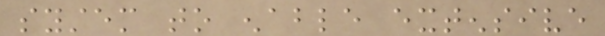system to enable extensive
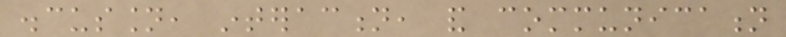discussion, interaction, and communication
